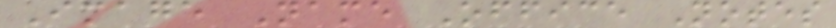Image Name Office Notes
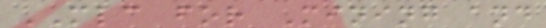MLC for Mining and
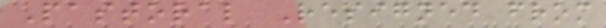Pastoral Resigned from
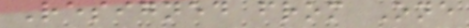Resigned from One
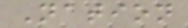Nation
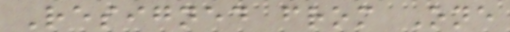Resigned from One
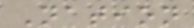Nation
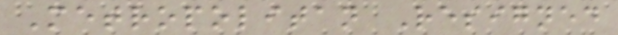Metropolitan Resigned
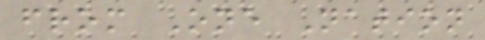from One Nation
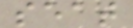seat
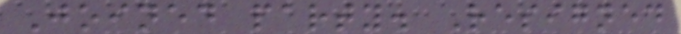Joined party. Resigned
